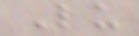Lu
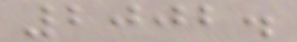2002.
